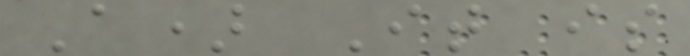A) It is
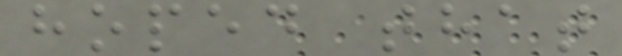hoped that
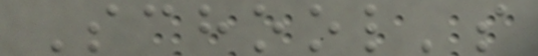School's
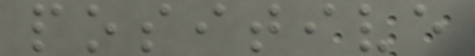positive
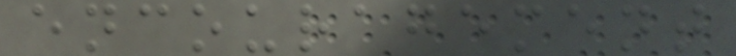encouragement
